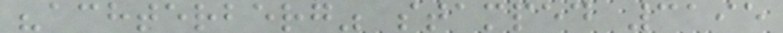"achterberg" stamped 3195
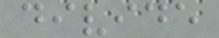divide
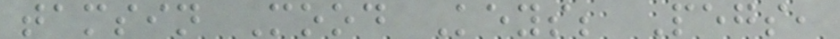tamsin Mood Keys; Pegs,
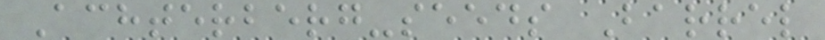Achterberg-seeds Barrel
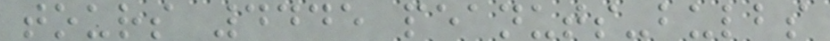tours 4445 peanuts-bulbs
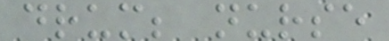drum; nurse
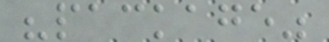"package"
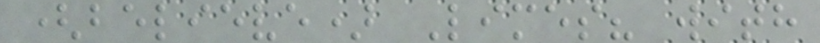(believe) Limes? with
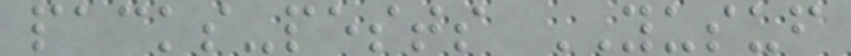packs-pests YUSUF
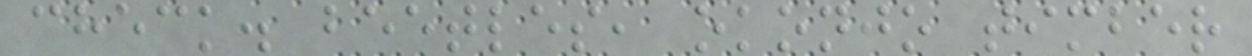check. beetles, okonjo timber
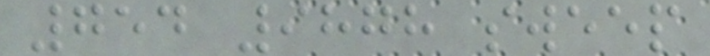754 9878 sweep
